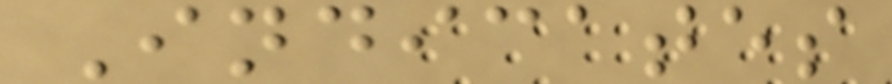Indicates
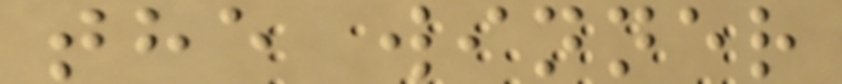the winner
